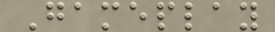Gameplay
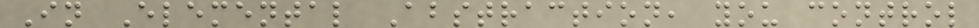In Elemental Abstraction, you control
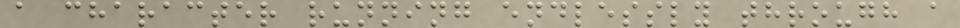a character running endlessly through a
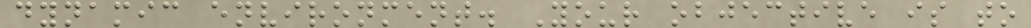dynamic environment. Your objective is to
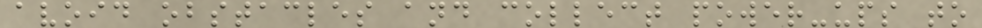avoid obstacles and collect power-ups to
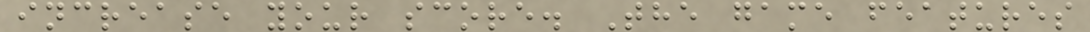increase your score. The game features
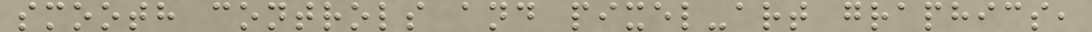smooth controls and pixel-art graphics,
